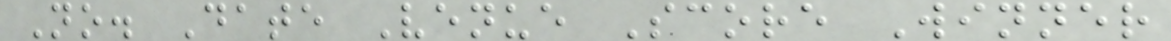No. Date Venue Score Winner
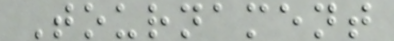Tournament
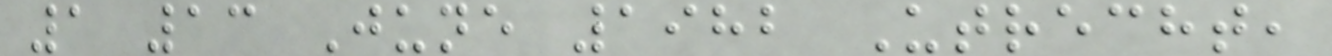1 13 June 1982 Utrecht,
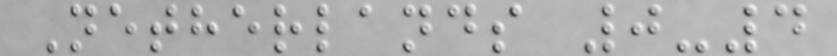Netherlands 0-4
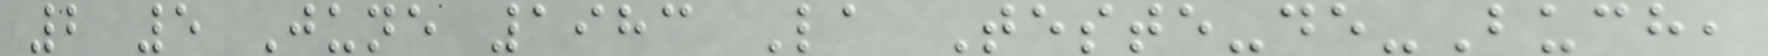2 5 June 1983 La Teste-de-Buch,
